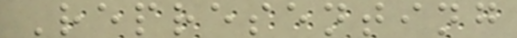Representing
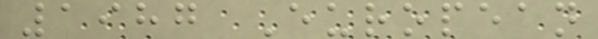1987 European
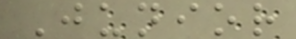Junior
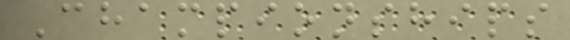Championships
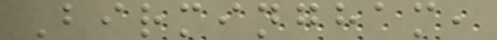Birmingham,
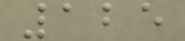125
